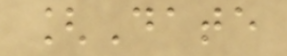[Date
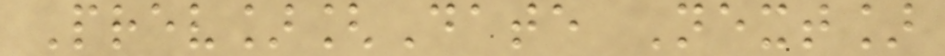Prev][Date Next]
